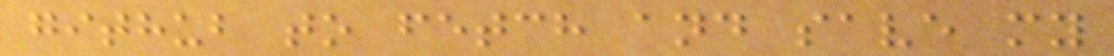github to fetch and save my
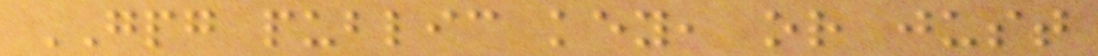GPG public key, or just
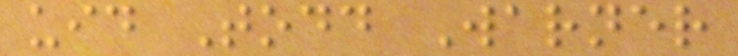uid Todd Warner
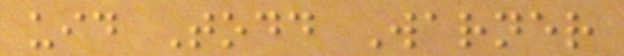uid Todd Warner
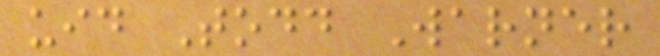uid Todd Warner
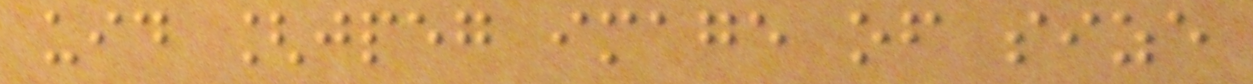uid [jpeg image of size
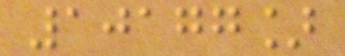10177]
